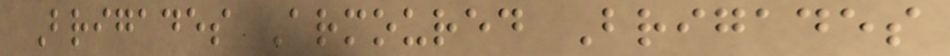Brigades Armoured Brigades
